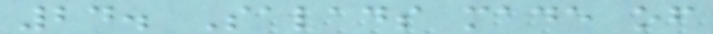24. Salads made of
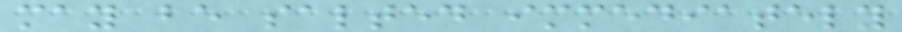may be salted immediately
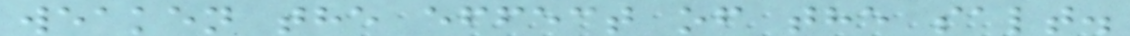weaken the effect of the salt.
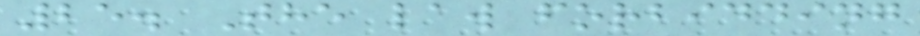25. The law forbidding
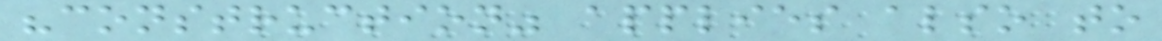"construction" applies also to
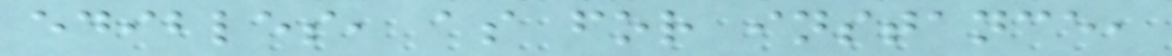edibles, as for instance,
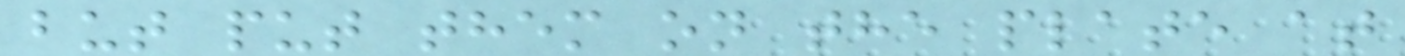but put them on the plate at
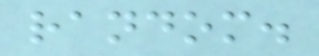random.
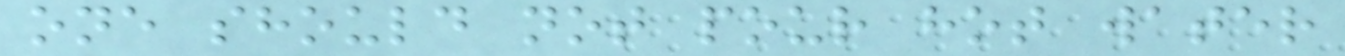one should not pour hot water
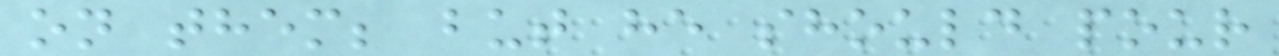on them; but he should pour
